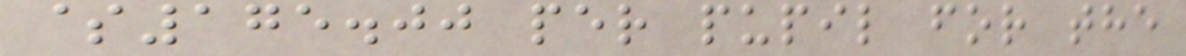$175.00 per pupil for the
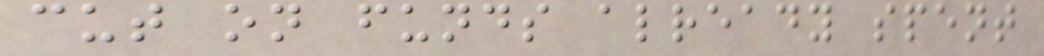cut on funds already spent
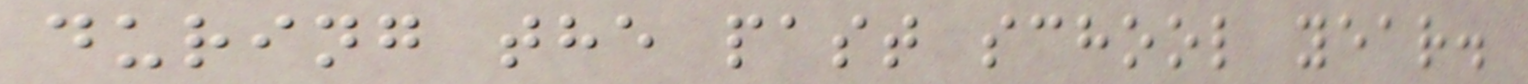during the past school year.
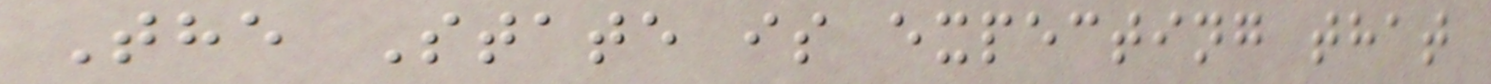The State is expecting that
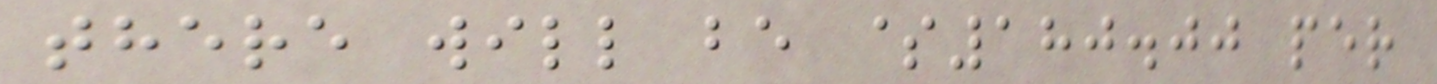there will be $180.00 per
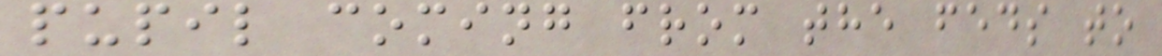pupil coming from the feds to
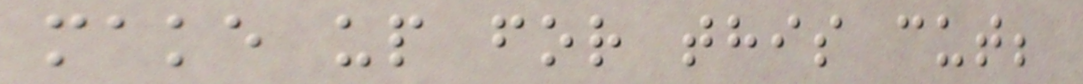make up for this cut;
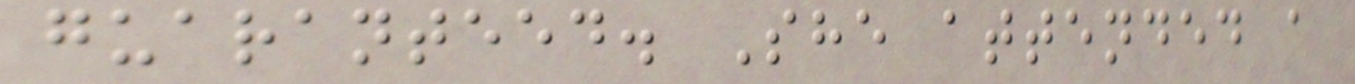guaranteed. She attended a
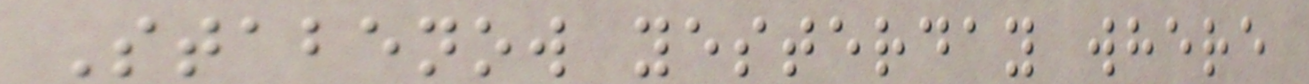Stabenow yesterday where
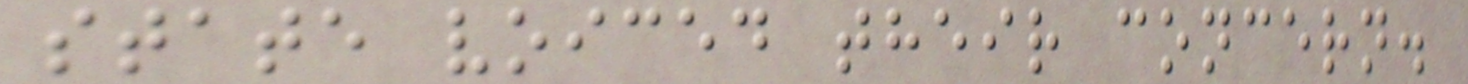state voiced their concern.
